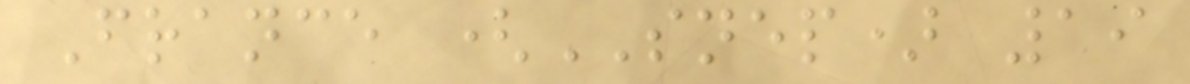France (SNEP) 19
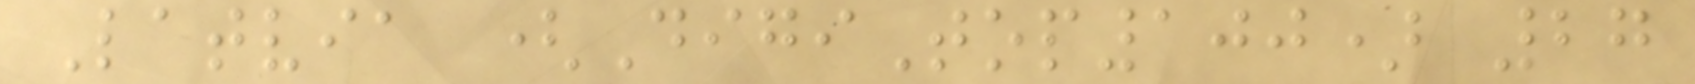Latvia (DigiTop100) 27
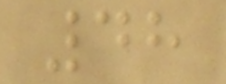48
